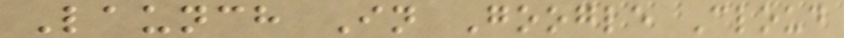Launch In Google Cloud
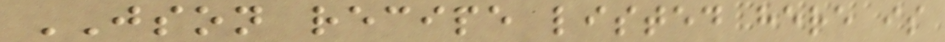JSON recipe listed here is
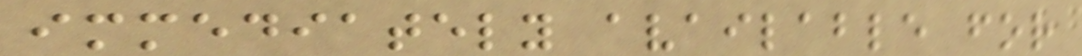immediately available for
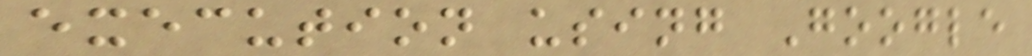execution using Google
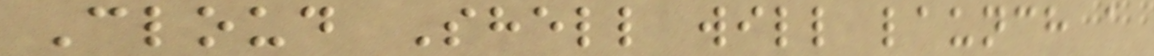Cloud Shell will launch a
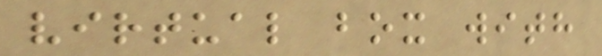virtual box with
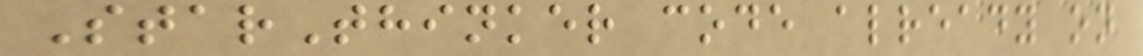StarThinker code already on
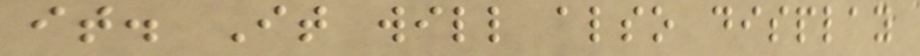it. It will also display
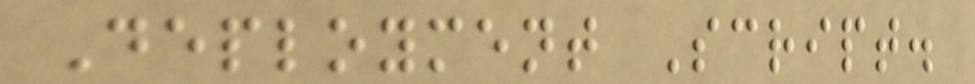Deployment Script.
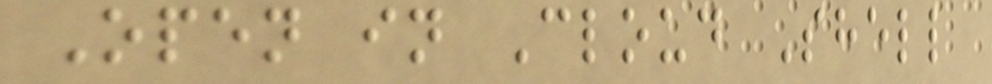Open in Cloud Shell
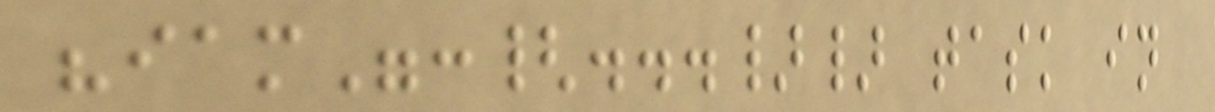"iam":{...}} task in
